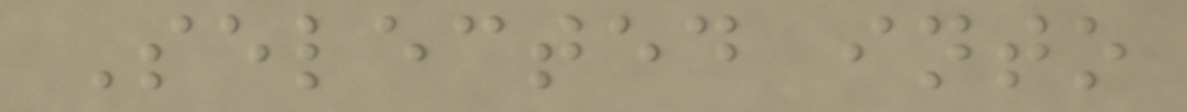Selected into
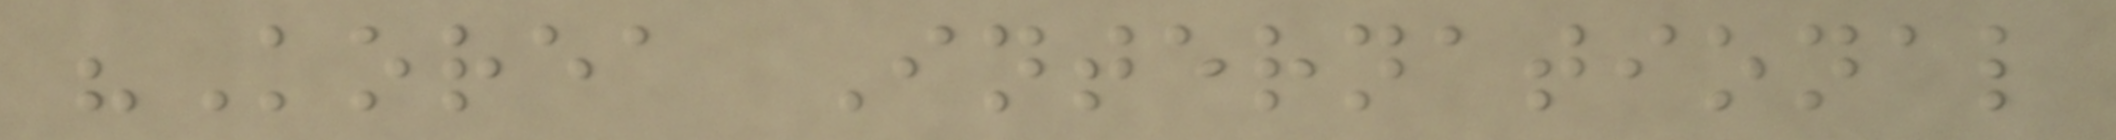"Korea International
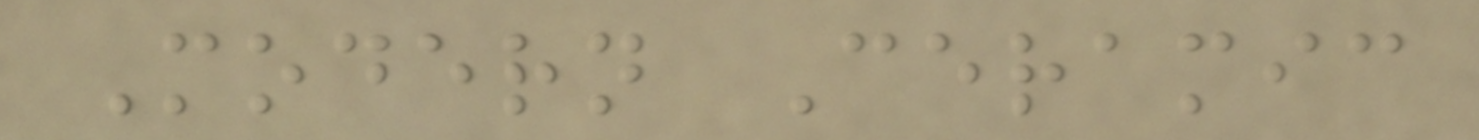Modern Ceramic
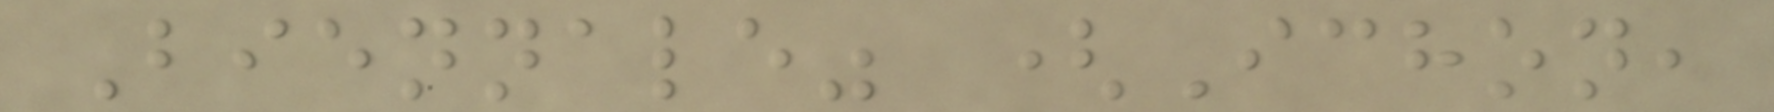Biennale" (Ichon,
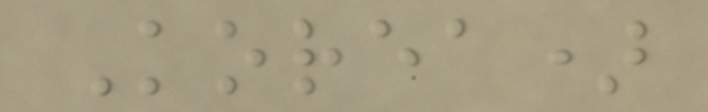Korea)
